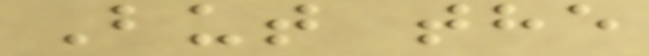But the
